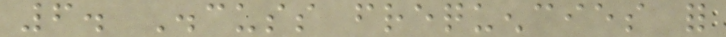6. Discuss frequencies for
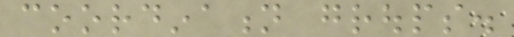coordination groups.
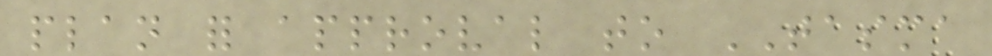plan for approval to TASMA
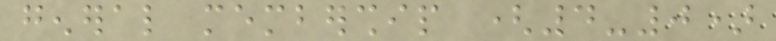general membership (4-0)
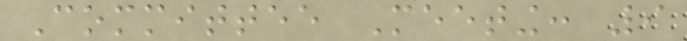Committee Meeting: 9
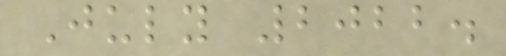July 2022.
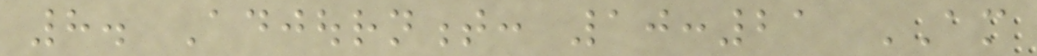8. Adjournment: 10:21 AM
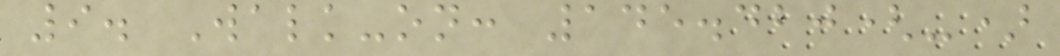9. Walk-on: 145.420(-)
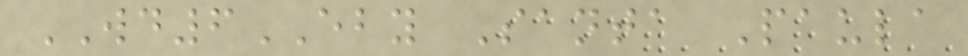WD6EBY Santa Paula
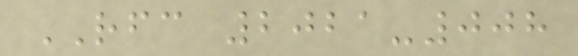RFC 2021-008
